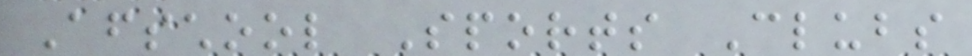Afterschool Sports Clubs
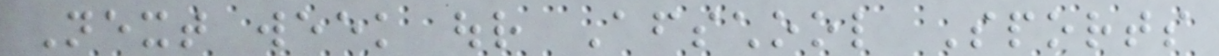Next week our Afterschool Sports
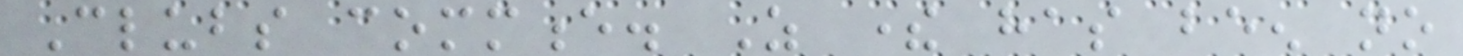Clubs commence. As there has been no
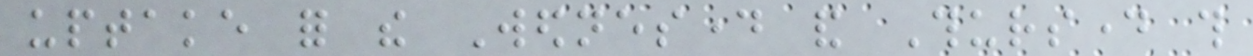uptake for the Wednesday and Thursday this
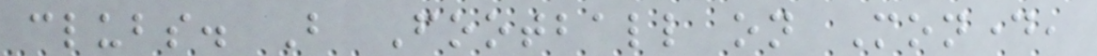clubs. But Football on Monday,
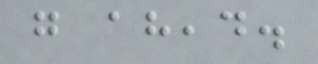go ahead.
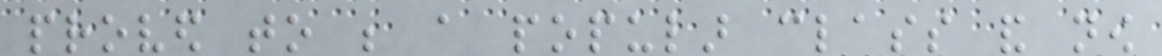proved to be a popular class and now
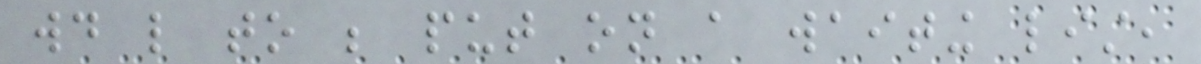would like to be put on a waiting list,
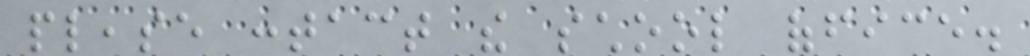please contact the school office.
